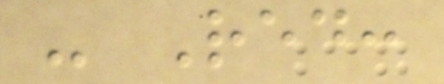- Red:
